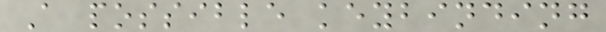A possible keybinding
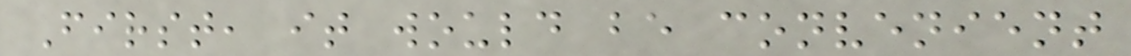First, it would be convenient
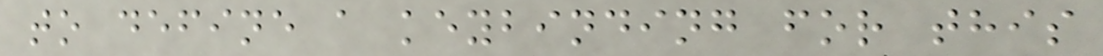to define a keybinding for this
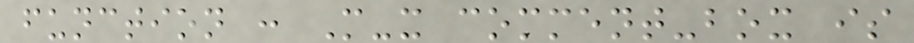function : M-x comment-box is
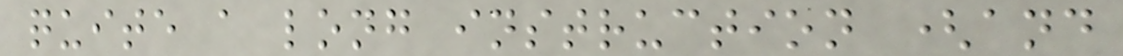quite a long instruction (and
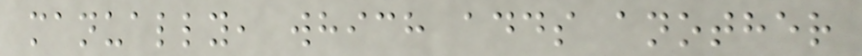manually, which adds another
